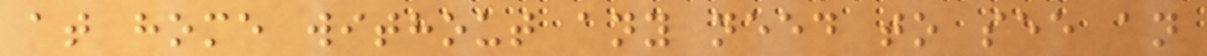at home without any need to see an
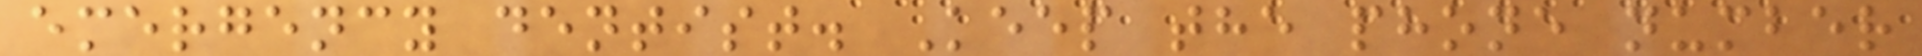emergency dentist. Keep the phone number
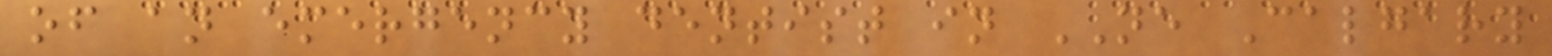of an emergency dentist in NE Calgary
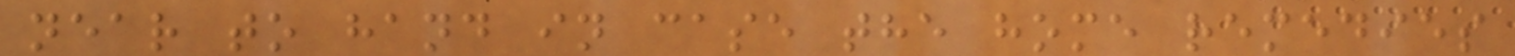near to hand in case the home remedies
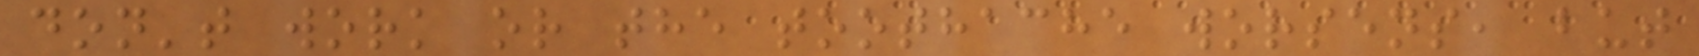don't work or the toothache worsens, but
